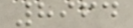8964
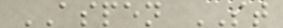ASPEN ST
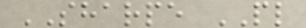SHARPE PL
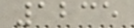1235
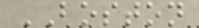BOSTON
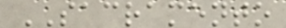SACRAMENTO
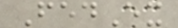FedEx
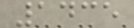1435
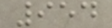954
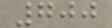700
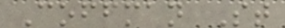Coffman St
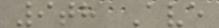9th Ave
